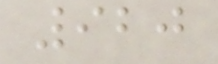920
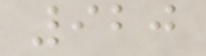920
